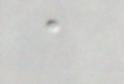a
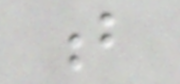b
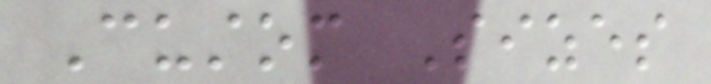Custom Sizes
